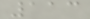113
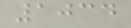1034
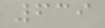639
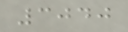3040
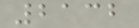2132
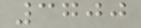3700
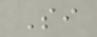Si
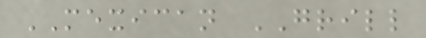MEXICAN GRILL
